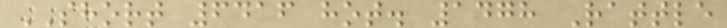SHORT 6416 hot. 1478 Rattle
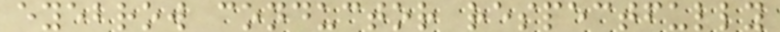eyebrow conductor respectfully
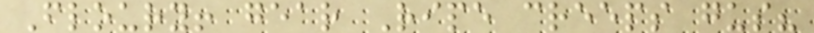Floury! gear Ripe creeps gus?
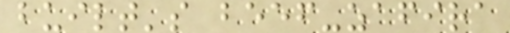built's beef-zafira
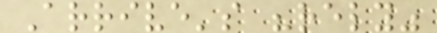Arrive's "rely"
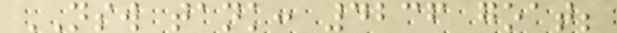NSW tank: 4236 goat;
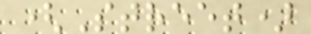(Street)
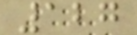127
